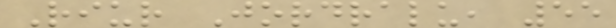Riur Jordralu, 55
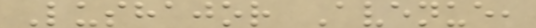Lushajor Avenue,
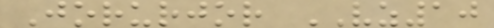Jorurjor VZ10
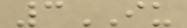3IU
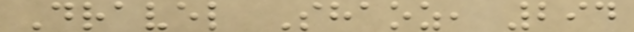Dravel Shaoz, 294
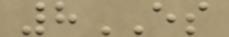8ES
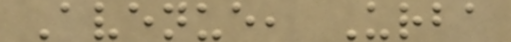Avenue, Urba
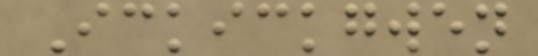Ickickgwen
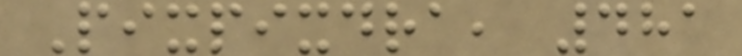Pixpixdra, 481
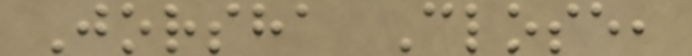Jorsha Close,
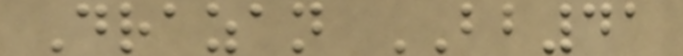Drazan BB41
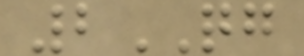2QG
